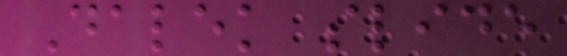Dalek slide
